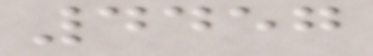4457
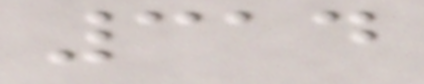314
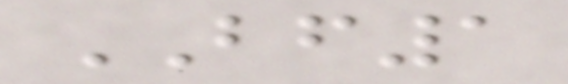BF1
